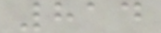814
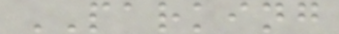PARKING
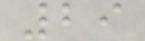29
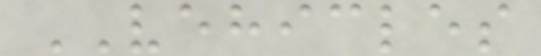VEHICLES
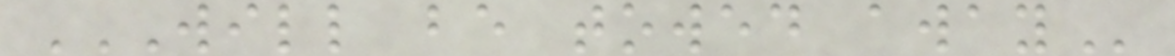WILL BE TOWED AWAY
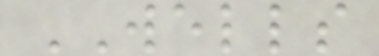WELLS
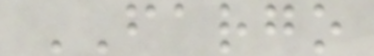FARGO
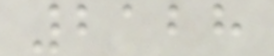2128
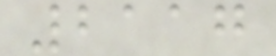2117
